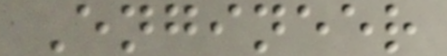Engineer
